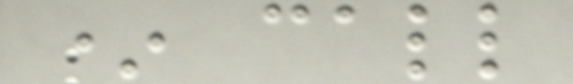* call
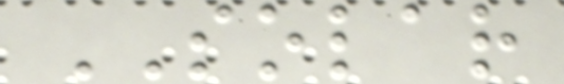SOLAR
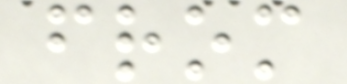from
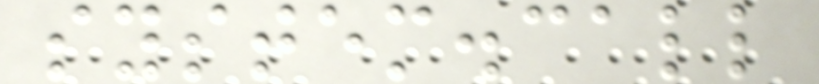system.call
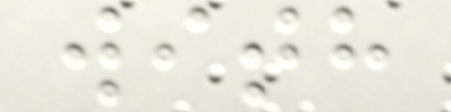with
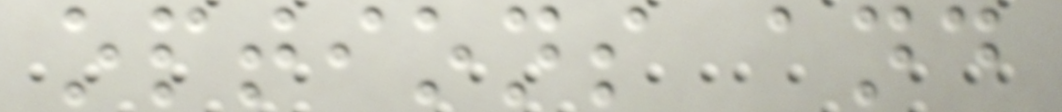options and
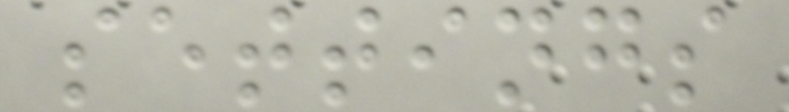settings
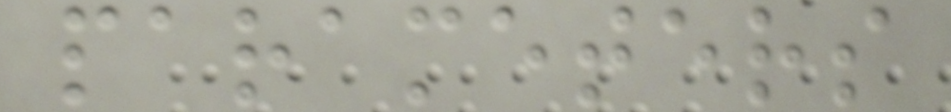parameters
